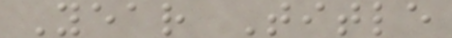Year Title
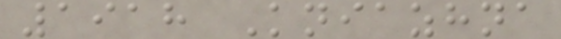1918 Kniazhna
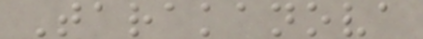Tarakanova
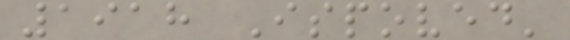1918 Ispoved'
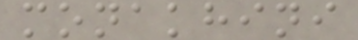monakhini
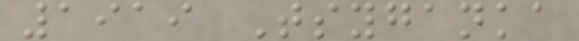1919 Tsyganka
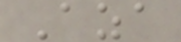Aza
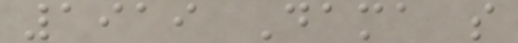1919 Dama s
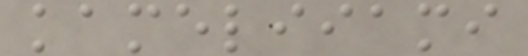kameliiami
